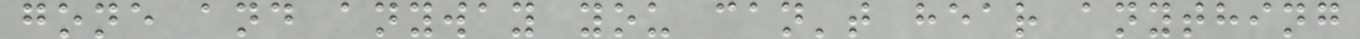gone and anyway you can't hear anything
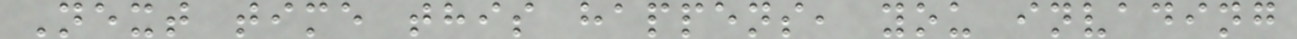Next time this happens, you invading
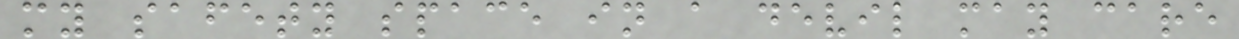my safety space in a devil may care
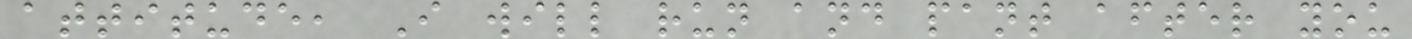attitude, I will run and pant after you
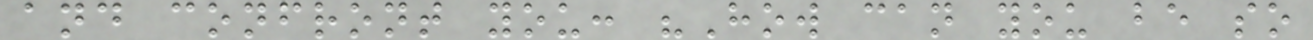and confront you: "How can you be so
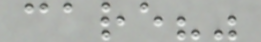care?"
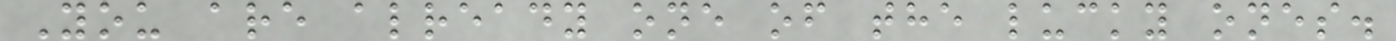You are already one of the lucky ones.
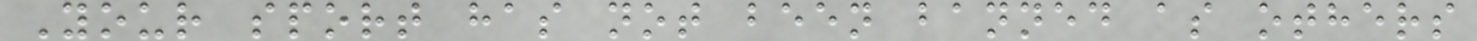Your sport has not been banned as others
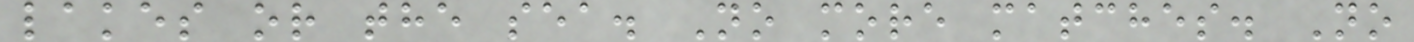lakes or the sea. No more matches. No
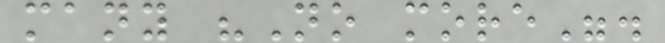many "No more".
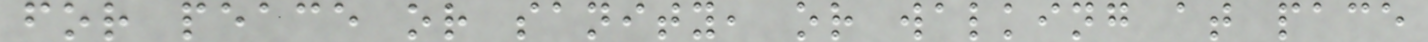for peace or sanity, or walking at pace
